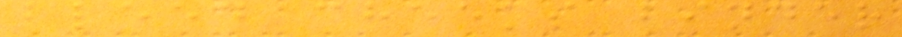bleed cheeks binder
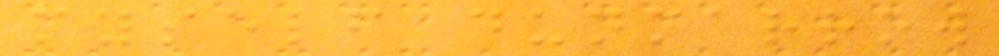myself dunmarrow
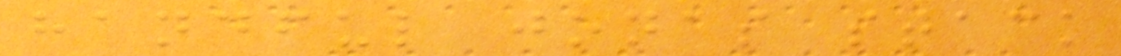handful jonas stack
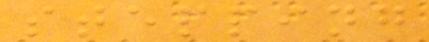stepping
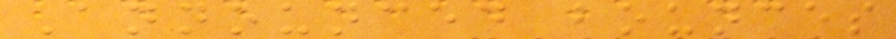Announced bounces
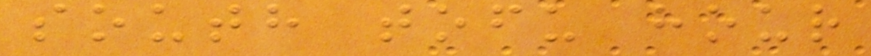south tofu hour
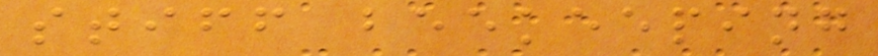stiff beekeeping
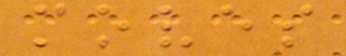moves
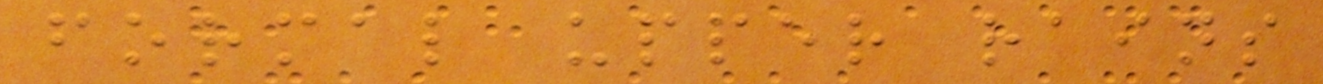formal upper rains
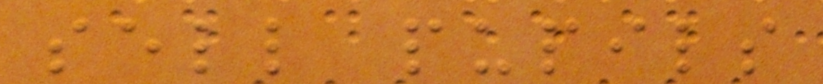sell pupils
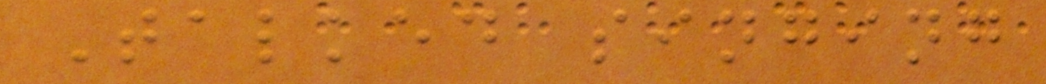Talked singing
